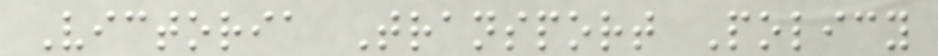Victoria Transport Policy
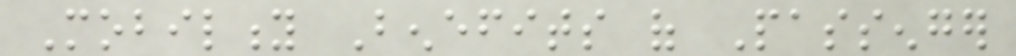Mobility Benefits of Passenger
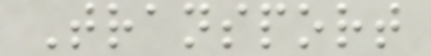Transport
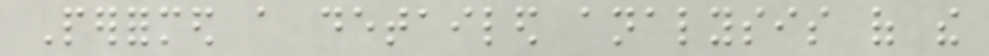Performed a detailed analysis of the
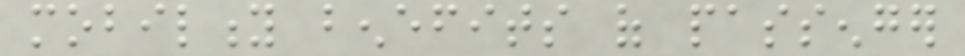mobility benefits of passenger
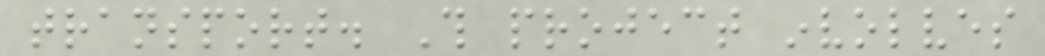transport. This project involves
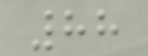88
